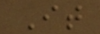It
